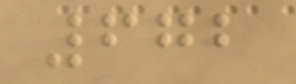672
